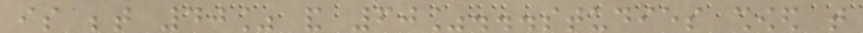is between 40% and 60%...studies showed that
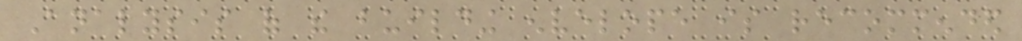Analysis of the building envelope is recommended
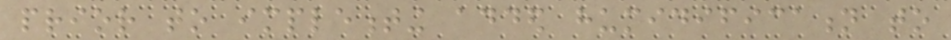prior to implementing added humidification to
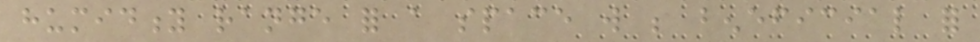humidity range for a space will be beneficial for
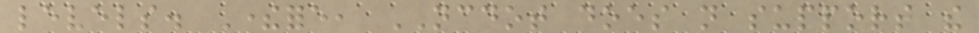levels. Therefore, NCDOT does not support the
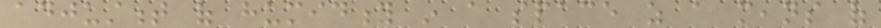adjustment of humidity in a space as a means of
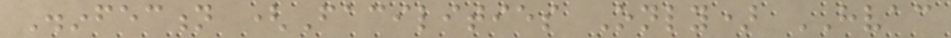Disinfection (Facilities Only) HVAC
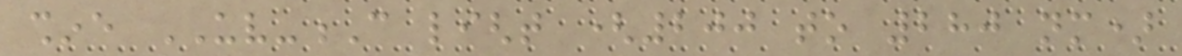shine UV-C light (200 to 280 nm)
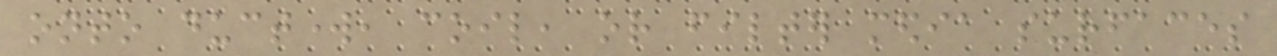onto ductwork, coil, or filter media surfaces
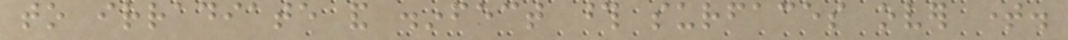to irradiate and disinfect those surfaces over time.
